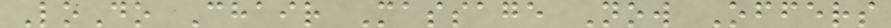LoDo Chair Massage Now Offers
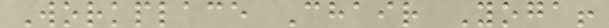Workplace Chair Yoga!
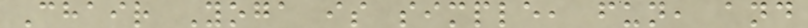Chair Yoga is simple, fun, and
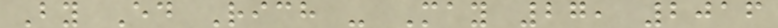By Ed Rich - May 27, 2016
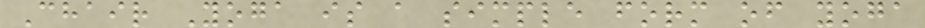Chair Yoga is a simple form of yoga
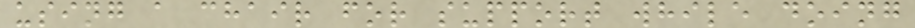using a chair for support while doing
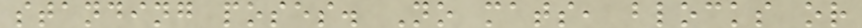standing poses. No mats, blocks or
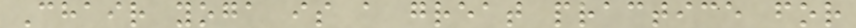Chair yoga is a great practice for
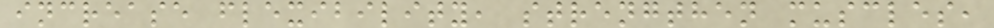increase flexibility, strengthen muscles,
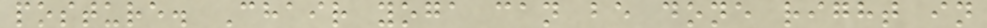posture. Chair yoga can be done right in
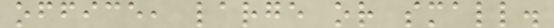office, large or small.
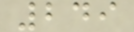249
